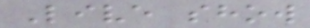Live show
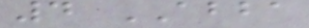4 ABBA
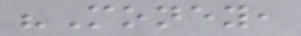"Money,
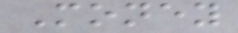Money
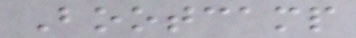Bootcamp
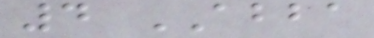4 ABBA
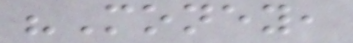"Money,
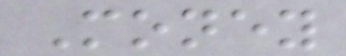Money
